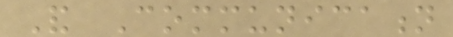And Communication
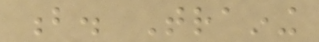b. Training
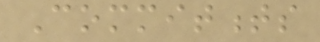Commitments
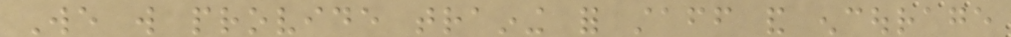We will provide training for staff and encourage
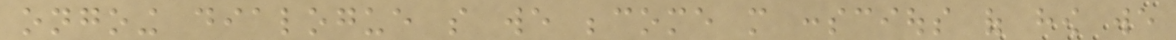ongoing dialogue so we become more conscious of how we
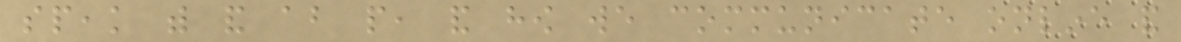speak with and about people, and how we communicate online and
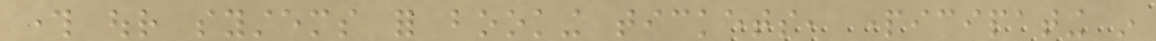through our systems for booking tickets, participating in
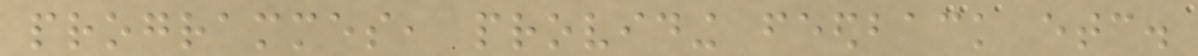programmes, providing feedback etc.
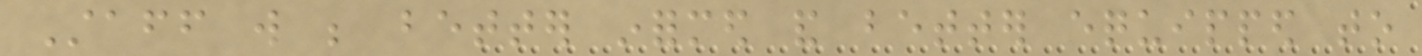Staff will be better informed and better equipped to
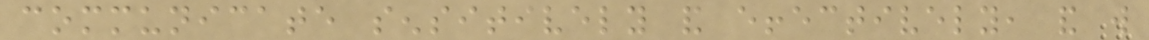communicate sensitively and effectively, and will
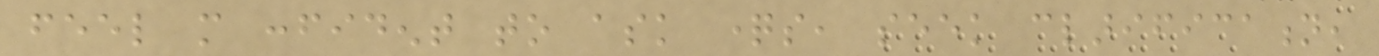feel more confident to ask questions, seek clarification,
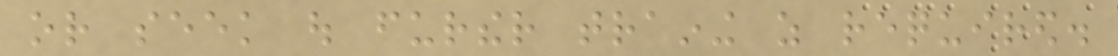or seek out further training as required.
